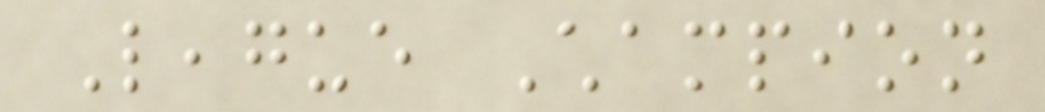League Champion
